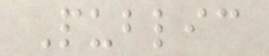Public
